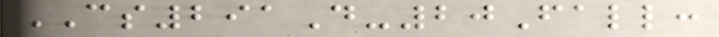CS291D-20Fall:
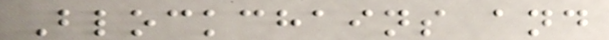Blockchains and
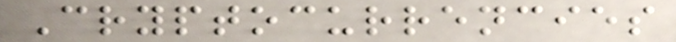Cryptocurrencies
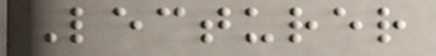Lecturer
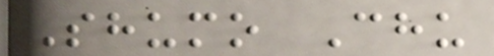Shumo Chu
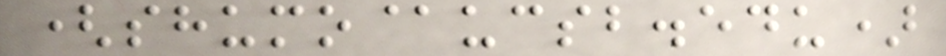(shumo@ucsb.edu)
